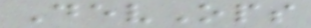DevOps
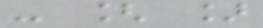- [ ]
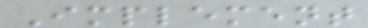Implement
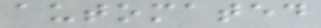automated
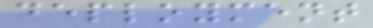deployment
